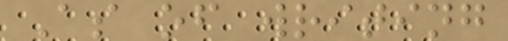As of writing
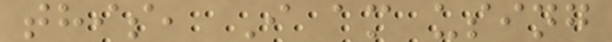this, I am using
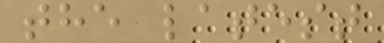the latest
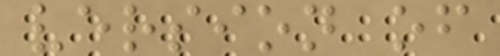version of
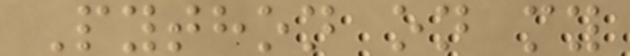Python on my
